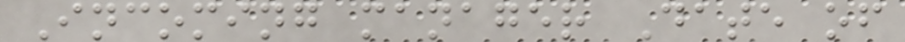Incoming manager Date of
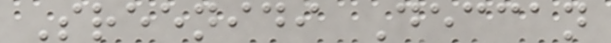Sreenidi Deccan
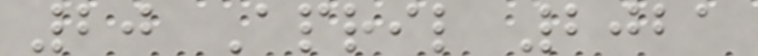20 April 2021
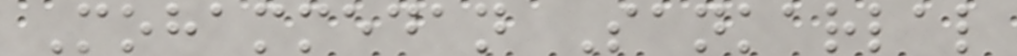Mohammedan Sankarlal
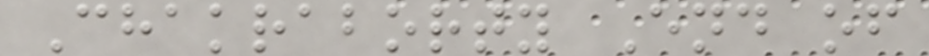Chakraborty End of
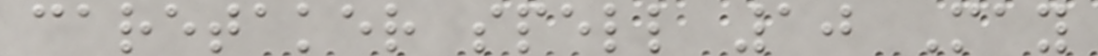caretaker spell 10 May
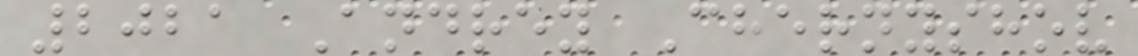2021 Andrey Chernyshov
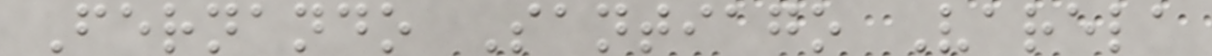Fernando Santiago Varela
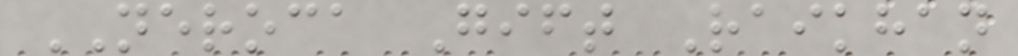NEROCA Gift Raikhan
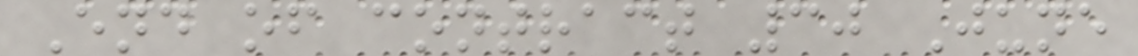End of contract 30 June
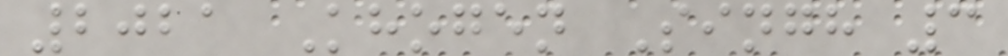2021 Khogen Singh 3
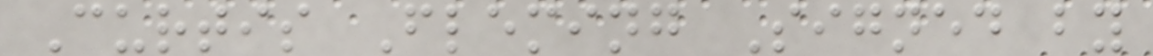Curtis Fleming Signed by
